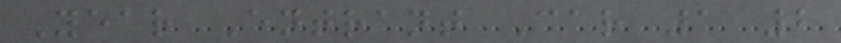Year Entrant Car 1 2
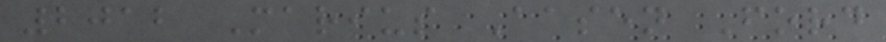2012 Marius Aasen Ford
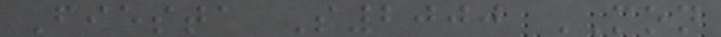Fiesta S2000 MON
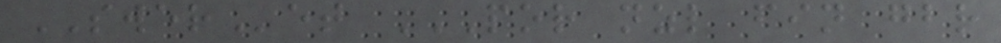SWERet POR NZL FIN GBR
